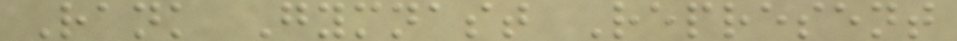Rank Gymnast Represent
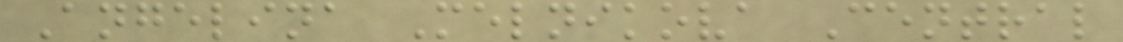Angelina Melnikova Central
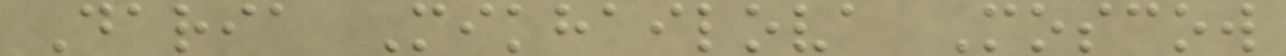Daria Mikhailova Moscow
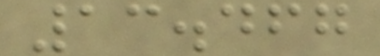13.467
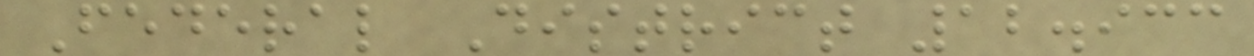Federal District 12.933
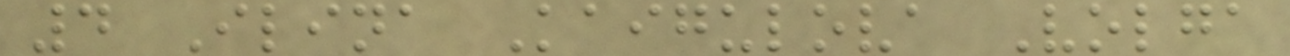4 Ilina Kaigulova Volga
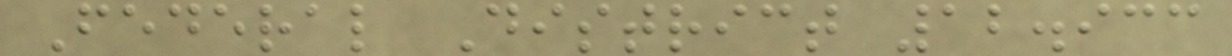Federal District 12.933
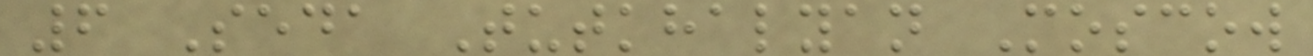6 Seda Tutkhalyan Moscow
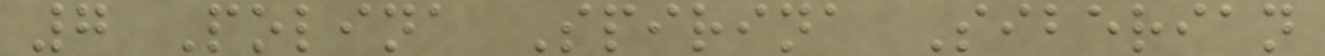7 Polina Spirina Siberian
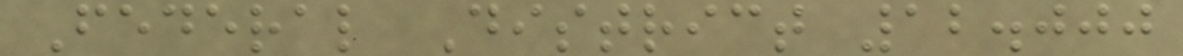Federal District 12.000
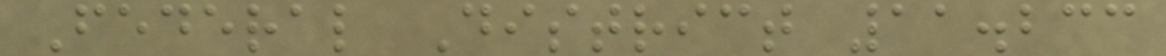Federal District 11.233
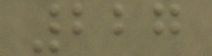227
